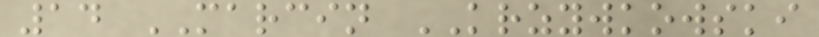14 MARCIN KRZYWKOWSKI
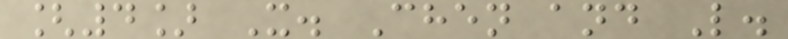[4] X. Chen and L.
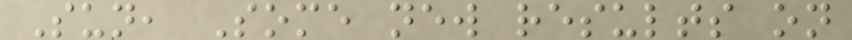Sun, Some new results on
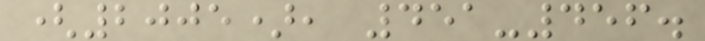(2005), 451-456.
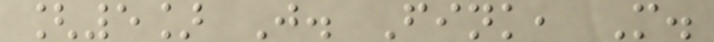[5] J. Fink, M.
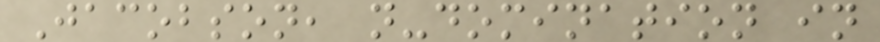Jacobson, n-domination in
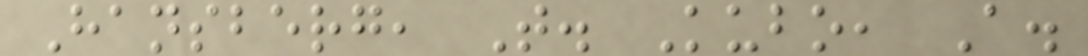Hansberg, T. Kubo, A.
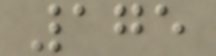175
